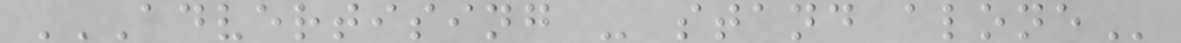ADVERTISING - STAND ALONE
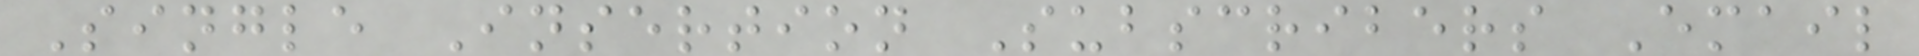Single Insertion Subscribers Email
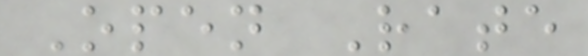Open Rate
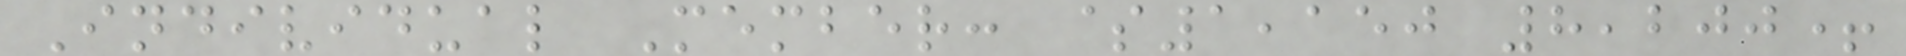Individual Member: $1,150 8,200+
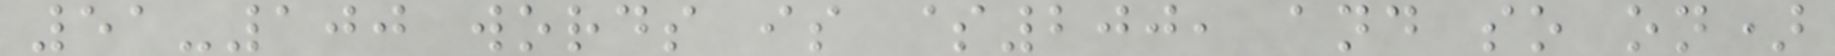51-100 words is $200, and so on)
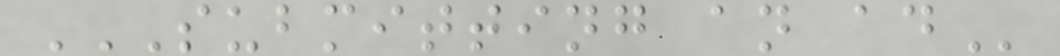SUBMITTING AN AD
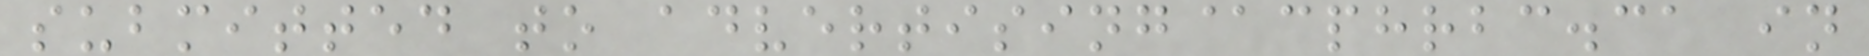submitted to advertising@cphrbc.ca in
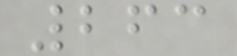263
